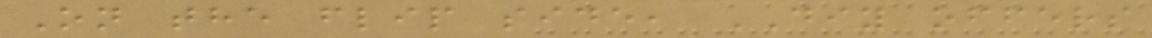On the flip side, DIY offers
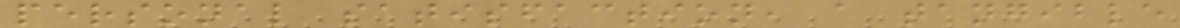personal satisfaction, a tangible
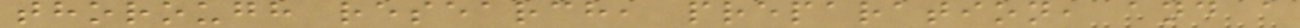thorough research, preparation, and a
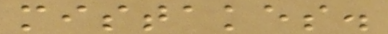mistakes.
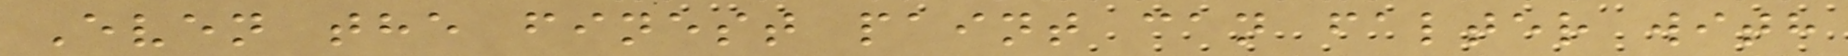Even the finest paint can falter with
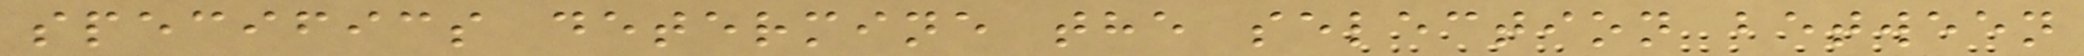specifics determine the selection between
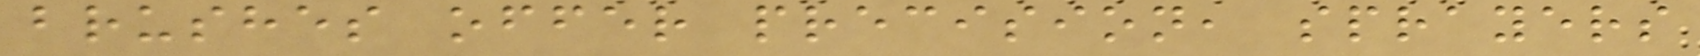brushes offer precision, sprayers
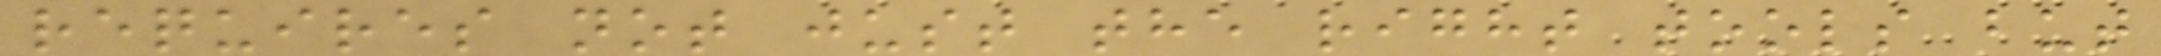requires not just the right tools but
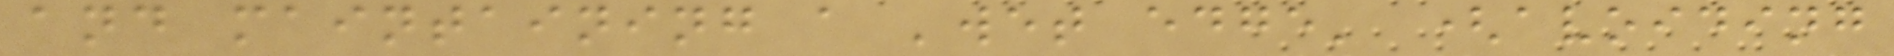and maintaining a 'wet edge' (avoiding
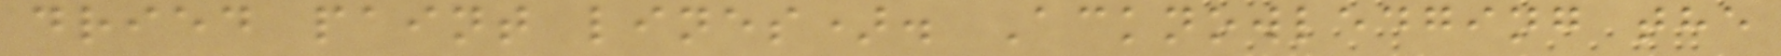dried paint lines). Acknowledging the
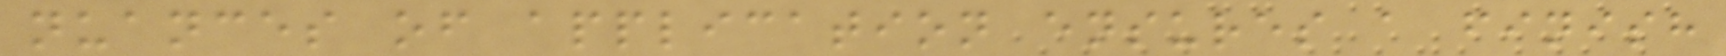nuances of application ensures a finish
